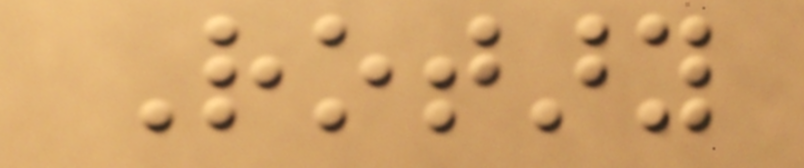Rotary
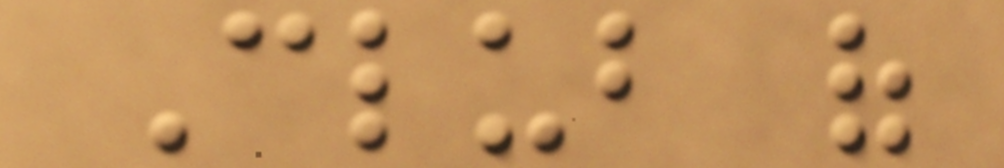Club of
